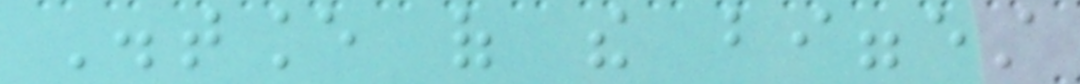Distance of the biggest
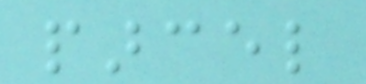parcel
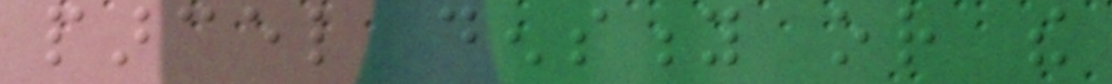parcel density or the
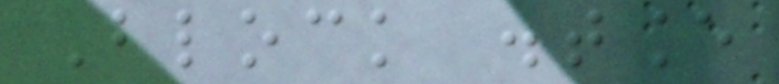Block distance
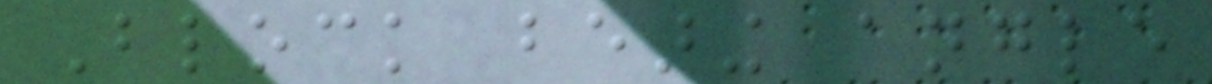Block bearing angle
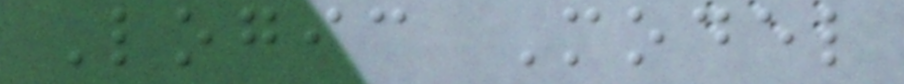Logic Model
